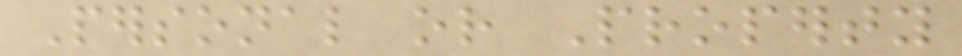Personal or Property
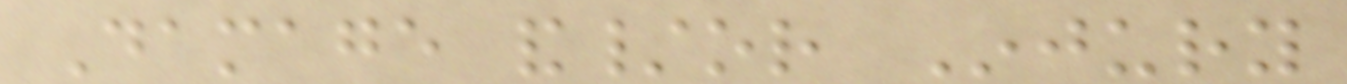Damage and/or Injury
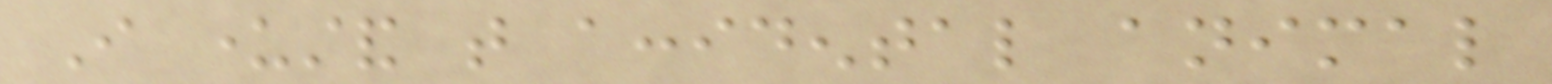I understand that accidental animal
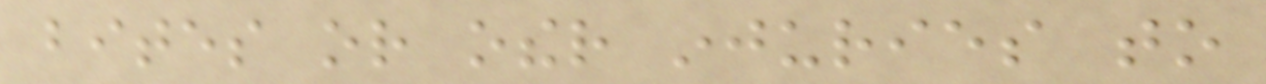bites or other injuries to
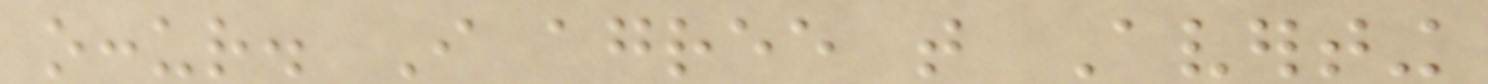occur. I agree that Averting
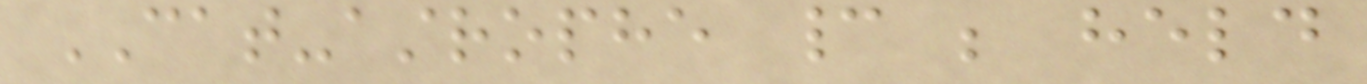CAT-astrophe cannot be held
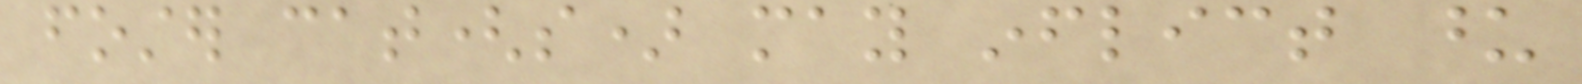foster cat(s) may inflict upon
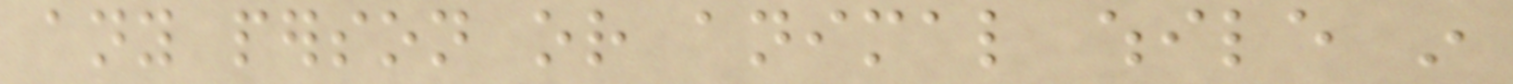any person or animal while in
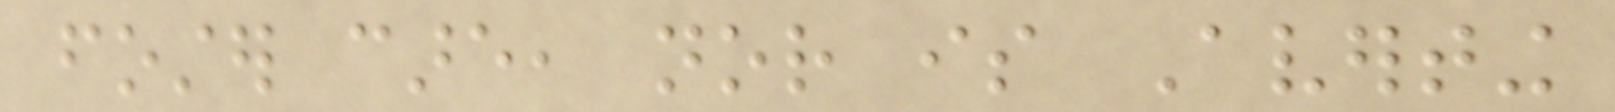foster care, nor is Averting
